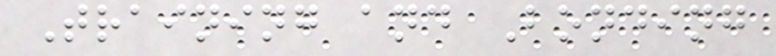Training and Bonding
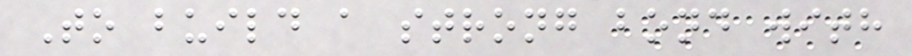To build a strong bond with
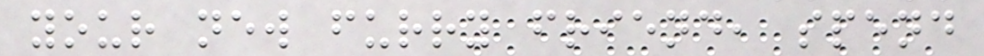your new furry friend, spend
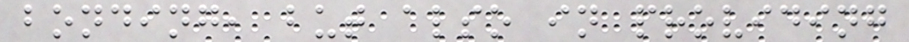bonding, but also in providing
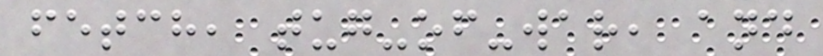fetch, tug-of-war, and
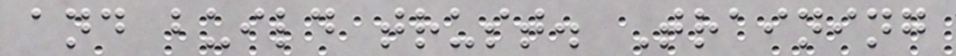and build trust. Training
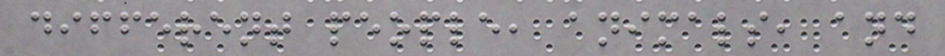different people, animals, and
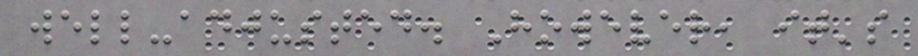well-adjusted. However, it's
